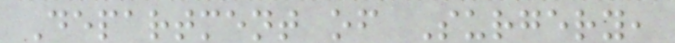Department of Surgery,
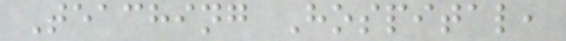Teaching Hospital,
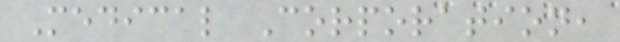Medical Corporation,
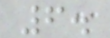6.
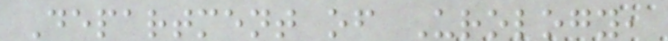Department of Urology,
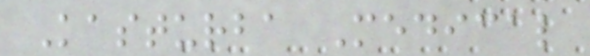Kasturba Medical
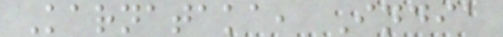Karnataka, India
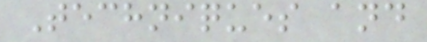Techniques and
